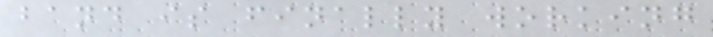band is finally working
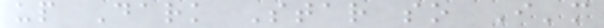up Dark Star so I'm
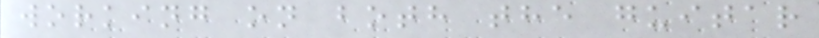working on both the guitar
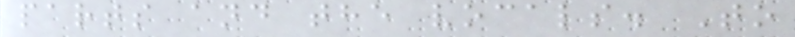parts and the vocals. To
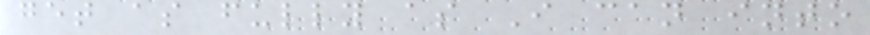get as fully as I can into
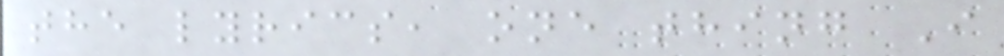the lyrics, one thing I
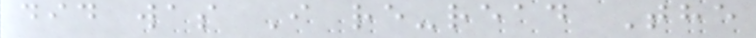did was I re-read The
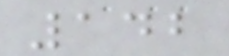142
